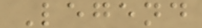Legend
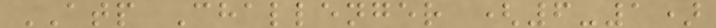ATP Challenger (6-1)
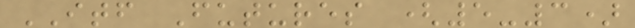ITF Futures (5-3)
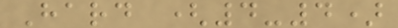Hard (4-4)
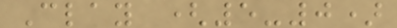Clay (5-0)
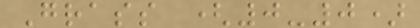Grass (0-0)
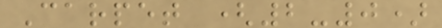Carpet (2-0)
